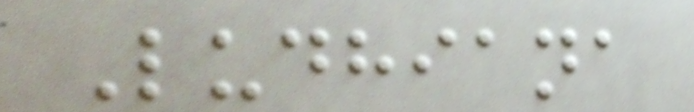Ludhiana
